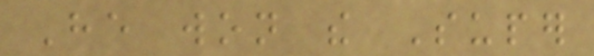He won the Super
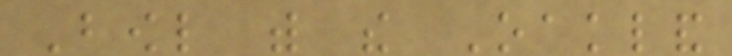Bowl with the Oakland
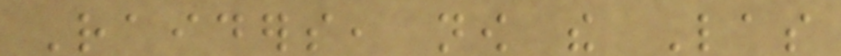Raiders, now the Las
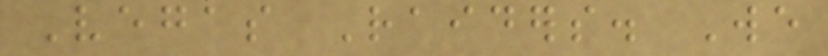Vegas Raiders. We
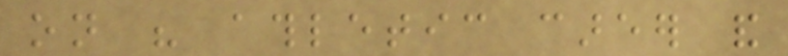on his athletic career and
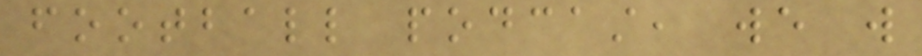football podcast, we will
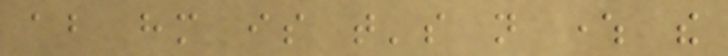about him is that's not where the
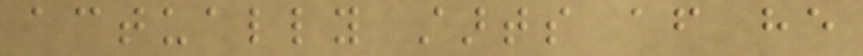actually starts after he
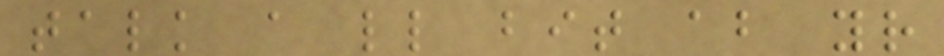talk a little bit about your
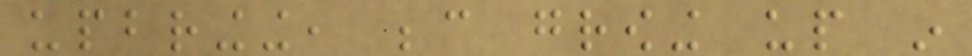upbringing, because growing up in
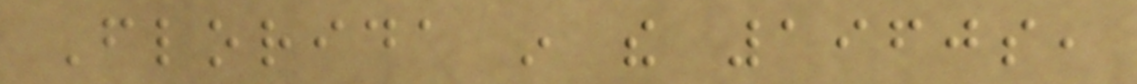Florida in the 1960s,
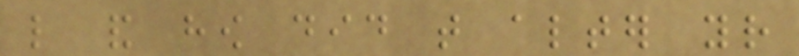like and how did that alter your
